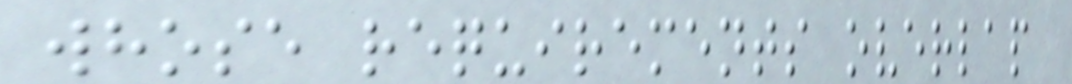whose requirements overlap
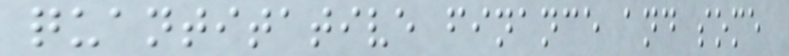quantitative finance and some
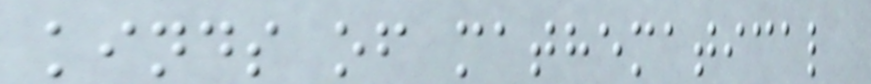kinds of mathematical
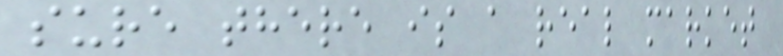sure there is a real market
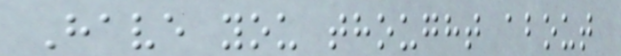Have you thought about
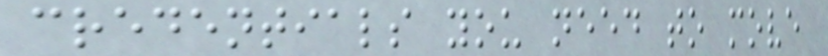credentials you need to move
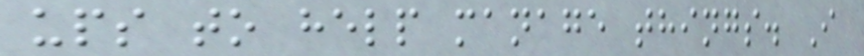ups to help manage things. I
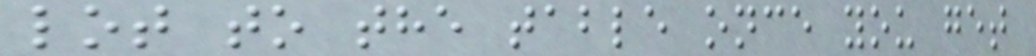lot to the table once you get
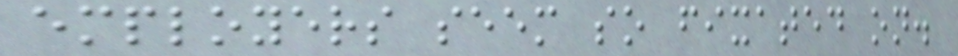employers seem so fixated on.
